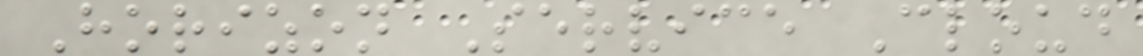Horizon Service Cloud
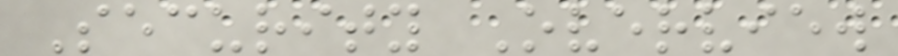Security Overview
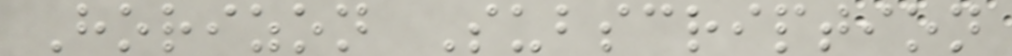Horizon Subscription
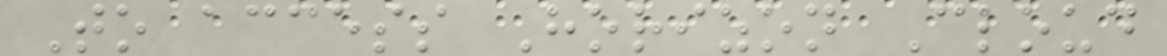To access Horizon Cloud
